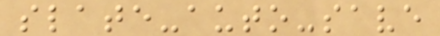slate-auto-save
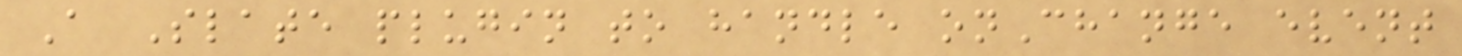A Slate plugin to handle onChange event
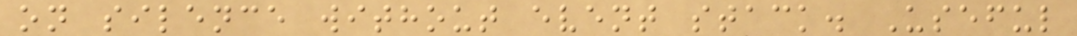on silence without event stack. Useful
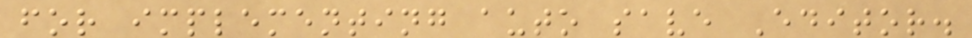for implementing auto save Editor.
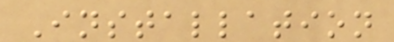Installation
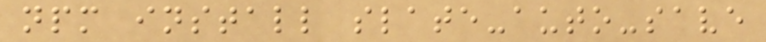npm install slate-auto-save
